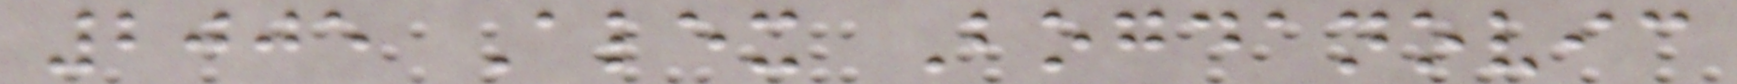2005 Alex Bogdanovic
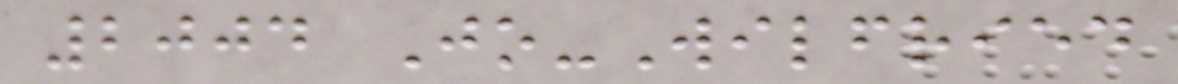2004 Jo-Wilfried
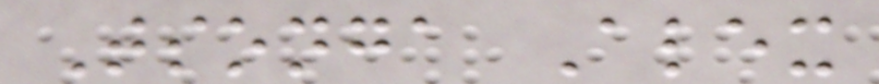Tsonga Alex
